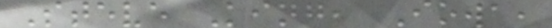Steve King, Iowa,
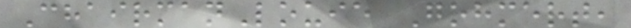ChairmanLouie Gohmert,
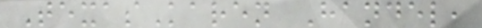TexasKaren Handel,
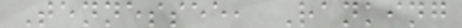Tennessee, Ranking
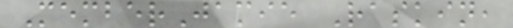MemberJamie Raskin,
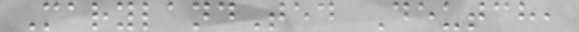MarylandTed Deutch,
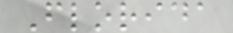Florida
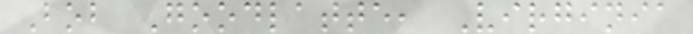Bob Goodlatte, Virginia
